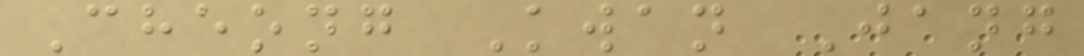Cheong Kwan Jang
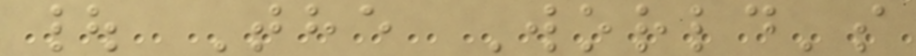| The World's
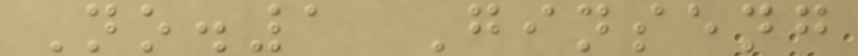No.1 Ginseng
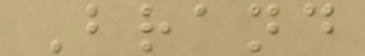Brand
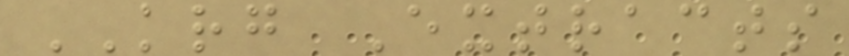KRG Extracts
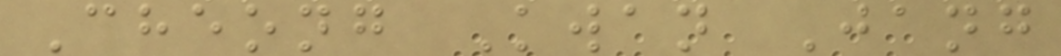Cheong Kwan Jang
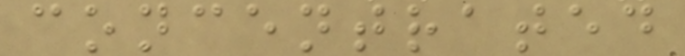concentrated
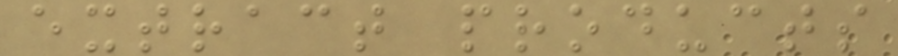extract products
